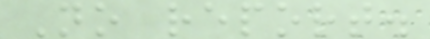No report.
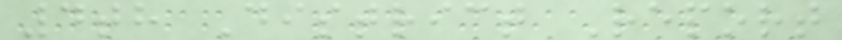4th District Report
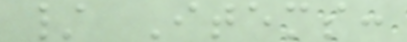/ Items:
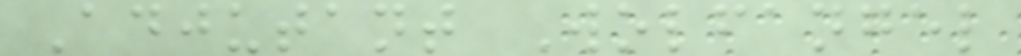Adjutant Wolfangel
